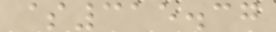$315.37
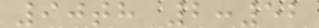90th 2:52
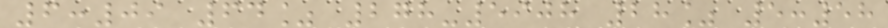6:09 64% 278-5908 28% 5:58
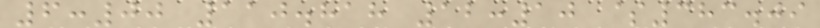6:00 110.818 12:10 $383.09
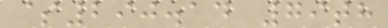$290.14 79th
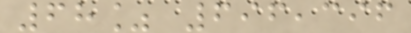68% 696,396
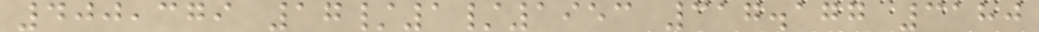400,379 17/1/1953 317.177 3180
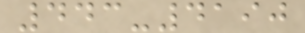443-4190
